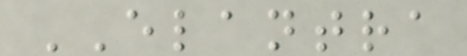ELANTRA
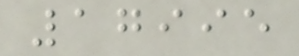17995
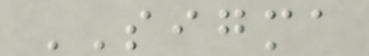SIGMA
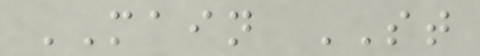MAIN ST
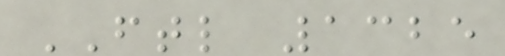FTL 1325
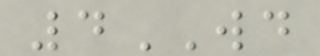4WD
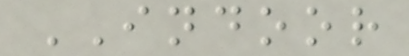INDOOR
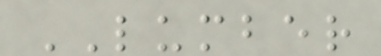LUMBER
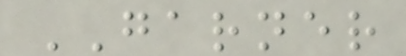GARNER
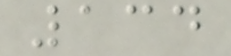134
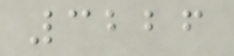3226
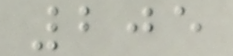205
